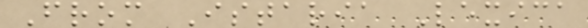From Istaria Lexica
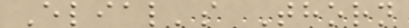Elial's Thorn
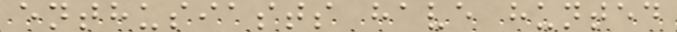enthusiasts have hunted
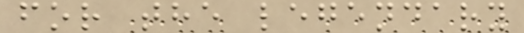for the legendary
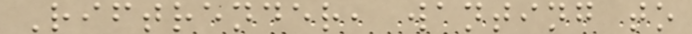Riftrender, wanting to
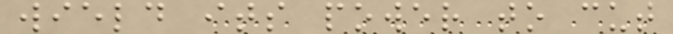wield its power to cut
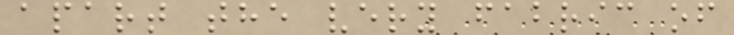apart the very fabric of
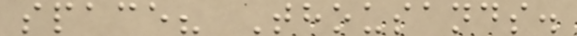space? Thousands.
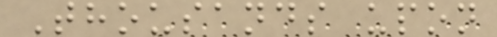Thousands upon
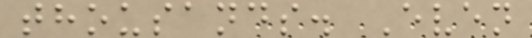thousands. Even
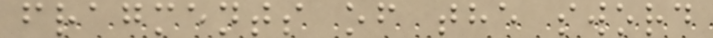fragments of the sword
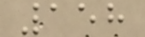158
